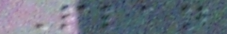Plan
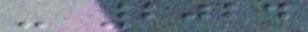- 2024
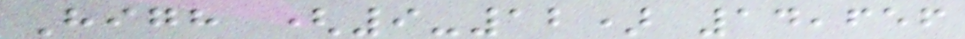High (9-12) 14,656
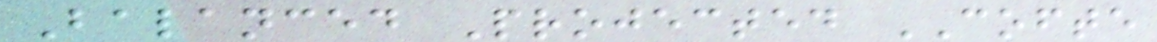Balanced Projected COFTE
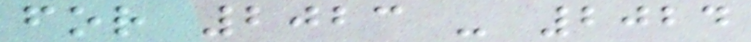for 2023 - 2024
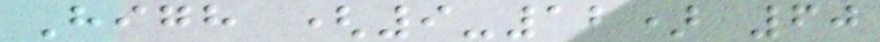High (9-12) 60
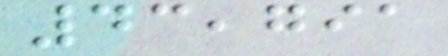43,791
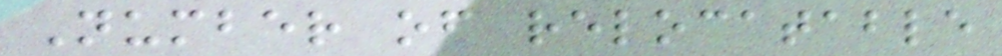Number of relocatable
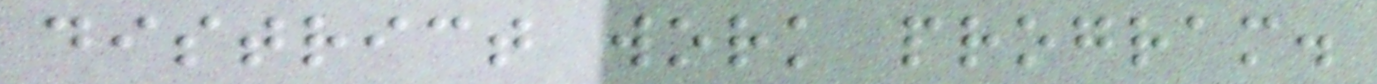district work program.
